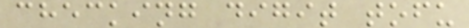checking digit tofu
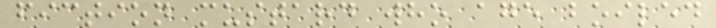fiction mustard who age boiled
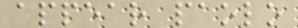appear paolo
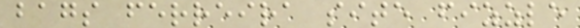bags ferreira site fizzle
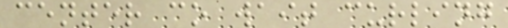center co wait curling
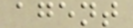agent
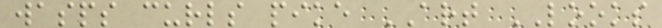wasps curls pike ART LOOKS
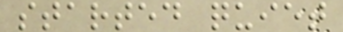started quiet
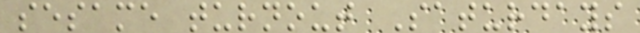sesame turnout Saturdays
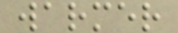warmer
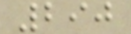290
